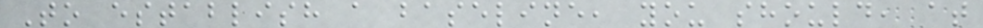To establish a baseline, you should, at
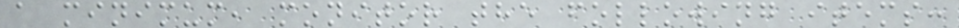a minimum, monitor the following items:
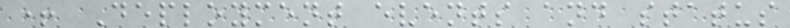+ Deployment events and status
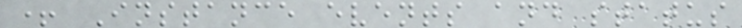+ Instance events and status
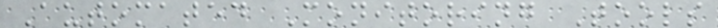Automated Monitoring Tools
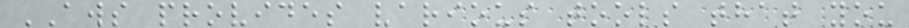AWS provides various tools that you
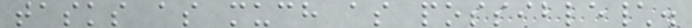tasks as much as possible\.
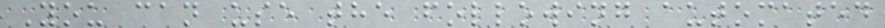You can use the following automated
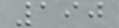190
